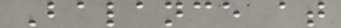Balance at
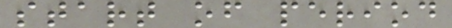start of period
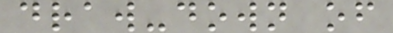draw-down of
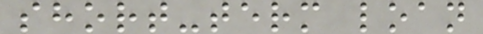short-term loan
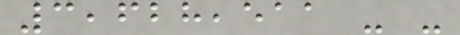3,628,511 - -
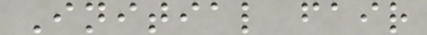Initial fair
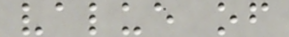value of
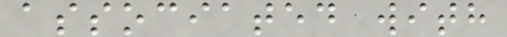associated with
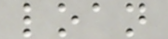loan
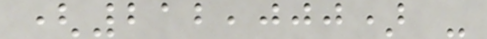(212,000) -
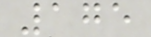175
